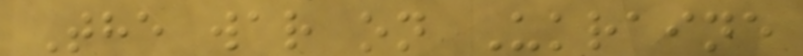The war on Ukraine
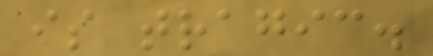is tragic.
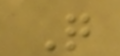Q
